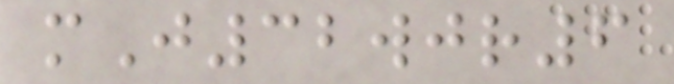mJ32wjr6
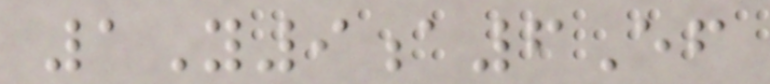1Y9a6Ef
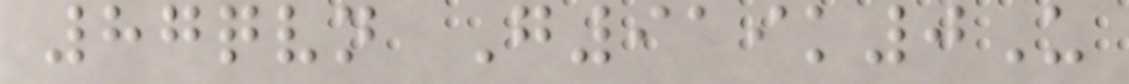87qvn G919k0U
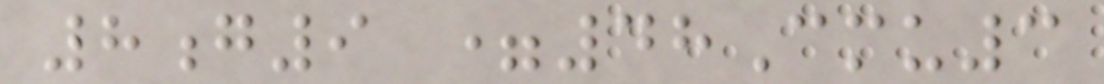8g9 =48Cmu3
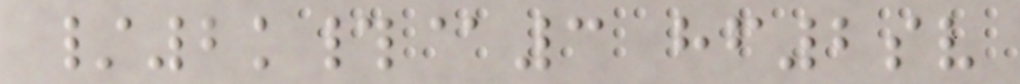/2k#@3 hf2sv
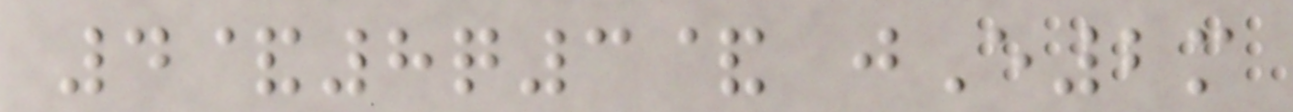4&8q3& jE2m
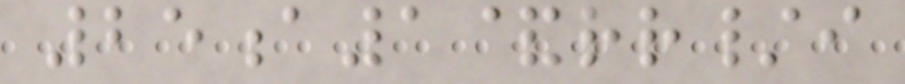25a1&rr/i
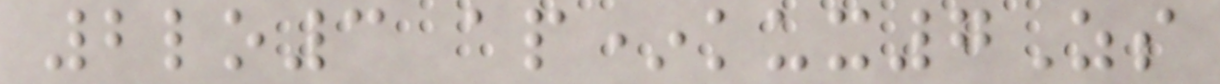2lo3 ap*kux7Zs
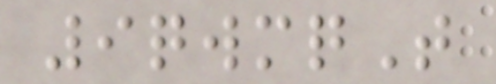9qwmqT
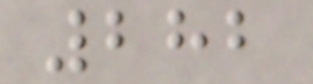282
